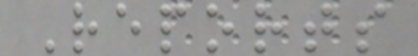Reports
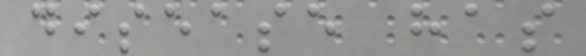disease has
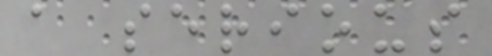a serious
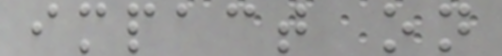impact on
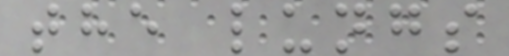the lungs
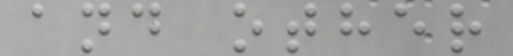and other
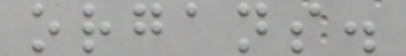organs.
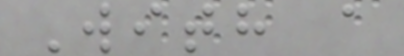With a
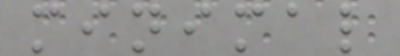minimal
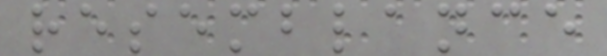resemblance
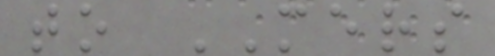to MERS
